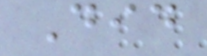Did
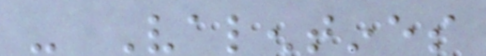- Valentines
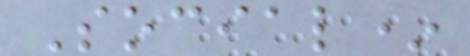Social*
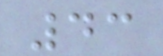43
